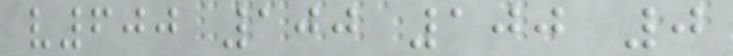v600 100 100 0
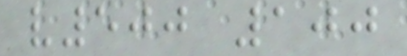v500 100
